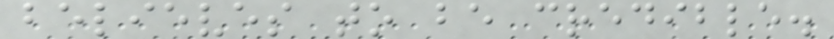believes to be credible.
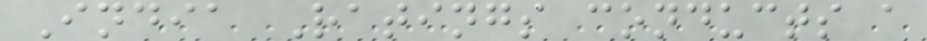India Ratings conducts a
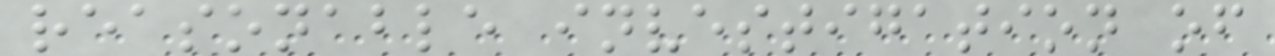reasonable investigation of
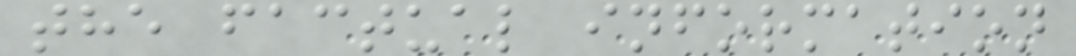the factual information
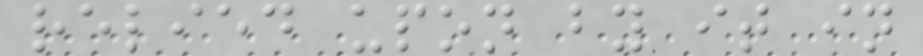relied upon by it in
